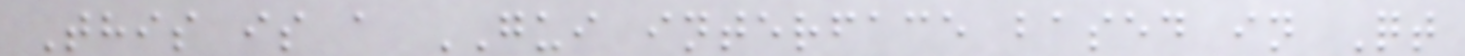This is a GUI interface based in Qt
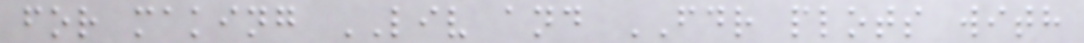for making LIV and FDR plots with
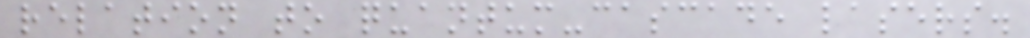relation to quantum-cascade lasers.
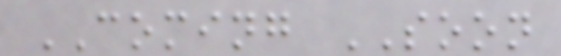COMING SOON
